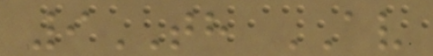9TH AV
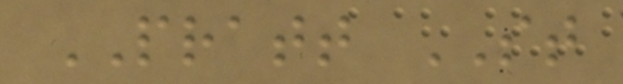PRATT ST
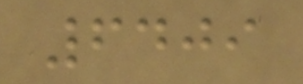6409
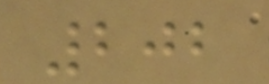202
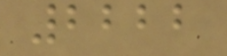2222
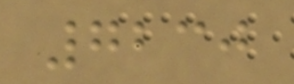7230
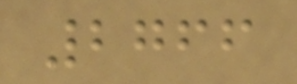2766
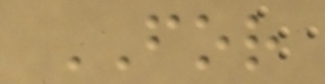FOR
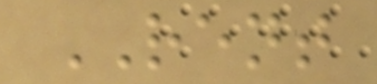RENT
